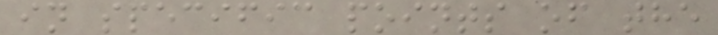in specific points of the
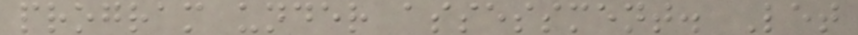program under assessment. Let
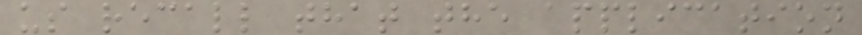us recall that the application
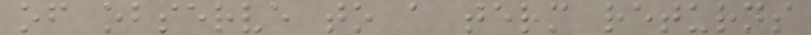of observe to a term returns
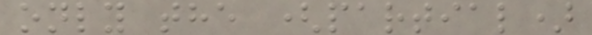only the (partial)
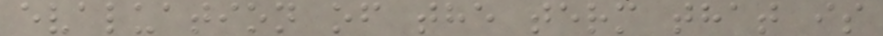evaluation of the term that is
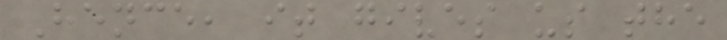Hence, it gives us the
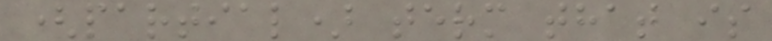(partial) term that is
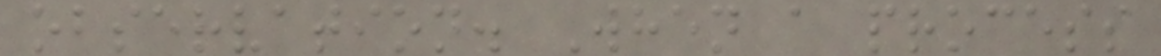observation. When a process
